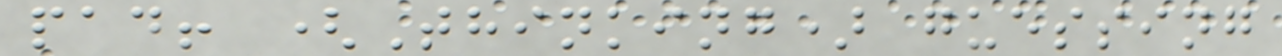pad! (Thinking) guessing
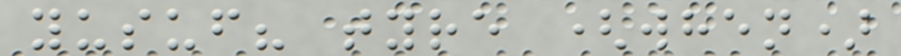yusuf? tyre (when)
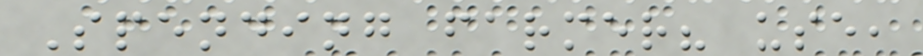Spending farmer? use,
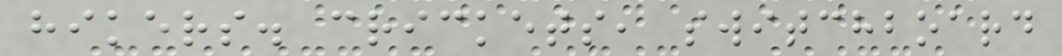hikers. crickets, switchboard
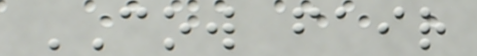COW fair
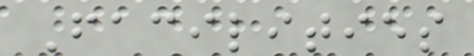Facilities
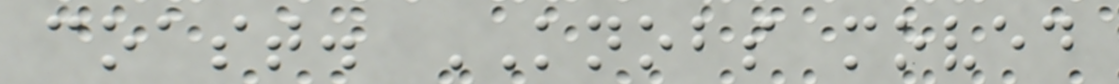coast. KNOBS moved
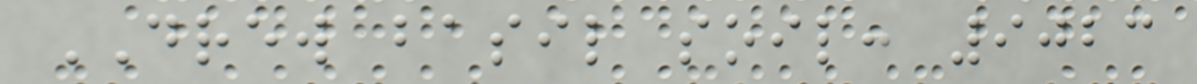DREW basil soil: 9023
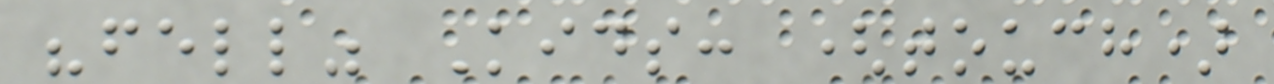"fell" Kids: (touch)
